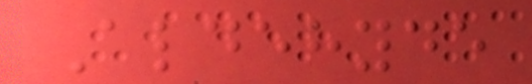Aldehyde
